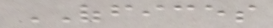OFFICES
